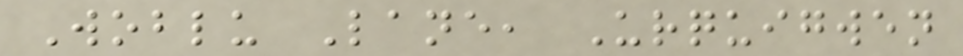Woblu Lane, Urquigwen
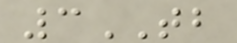3TB
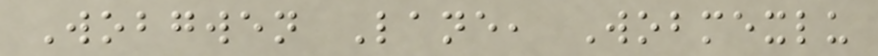Wobgwen Lane, Wobmexlu
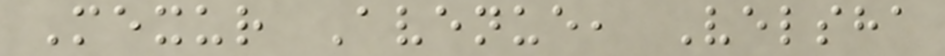Mexur Avenue, Velsha
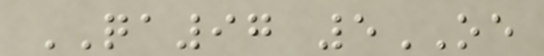QA97 5OE
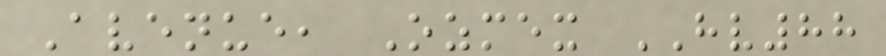Avenue, Ozmex HV88
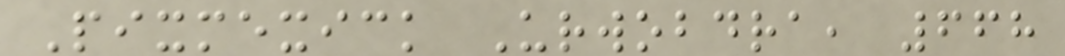Pixmexick Urwobdra, 668
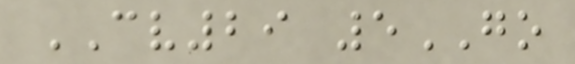CV29 5GO
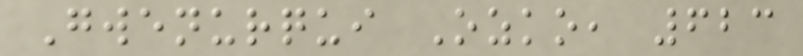Gwenurqui Ozko, 623
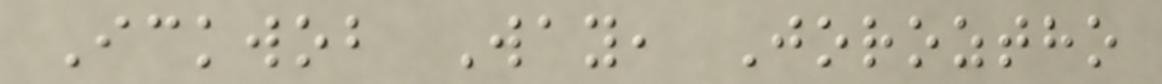Ickwob Way, Joroztho
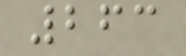263
